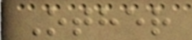Other
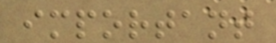important
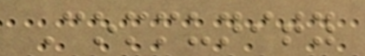Community
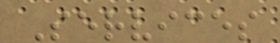Services
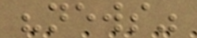"news"
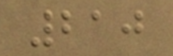210
